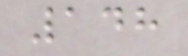148
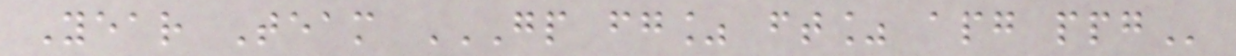Year Team GP FG% FT% APG PPG
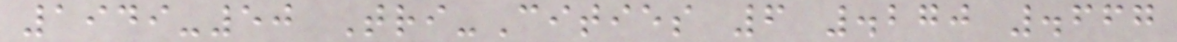1949-50 Tri-Cities 6 .270 .667
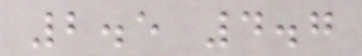2.5 4.7
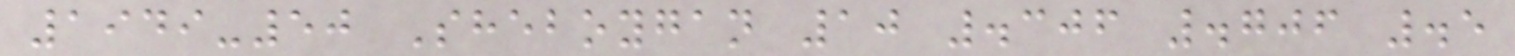1949-50 Sheboygan 10 .306 .706 .5
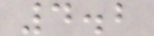4.2
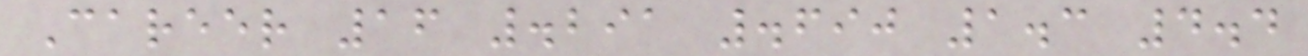Career 16 .291 .690 1.3 4.4
